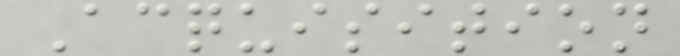Acquisition
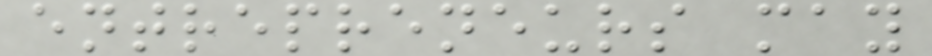entrepreneurs may
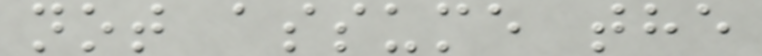not assume the
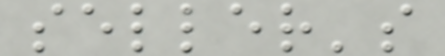seller's
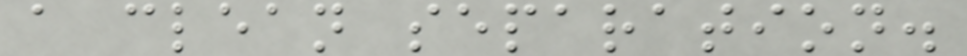a clean separation.
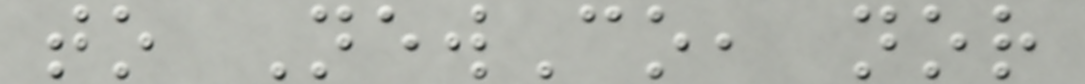to NewCo, nor
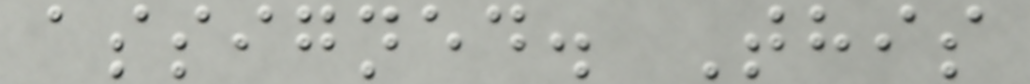assigned. This
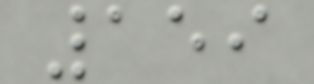159
